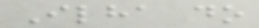Ilha do
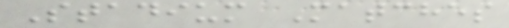Stadium Matches
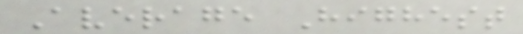Average Highest
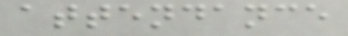attendance
